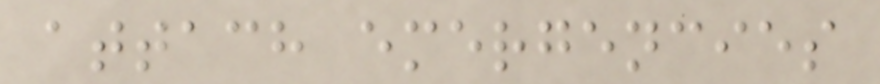attach emergencies
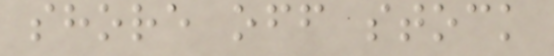shore off stock
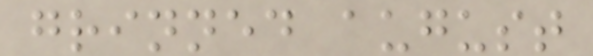grinned august
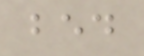bed
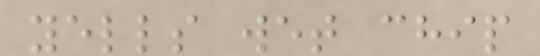yells wet chip
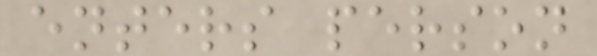enters person
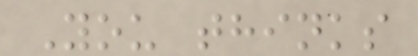You thinks
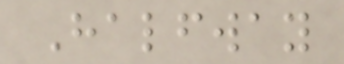Halfway
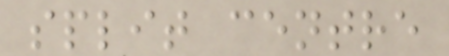split centre
